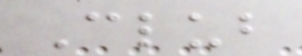Club
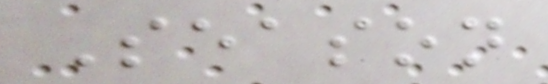Season
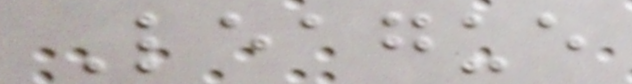League
